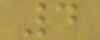4
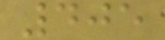405
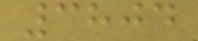3804
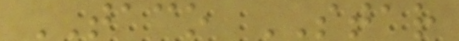TACO STAR
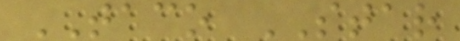TACO STAR
